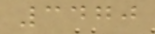3470
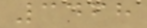3468
